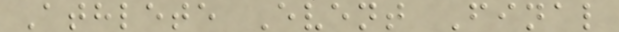Athlete Event Final
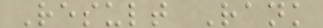Result Rank
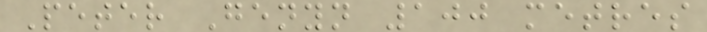Peter Genyn 100 metres
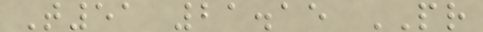T51 21.15 PR
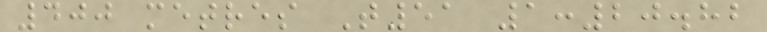400 metres T51 1:20.82
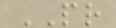PR
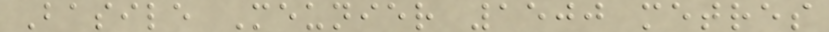Basile Meunier 1500 metres
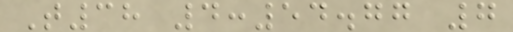T38 4:54.77 7
